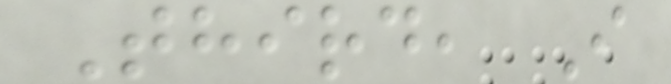Third, I
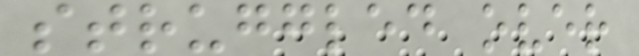struggled over
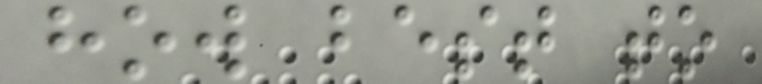how best to
